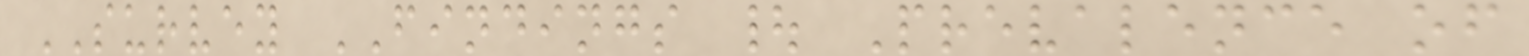SURVEY FINDINGS | Prevalence of
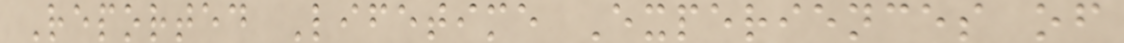Reported Lifetime Experiences of
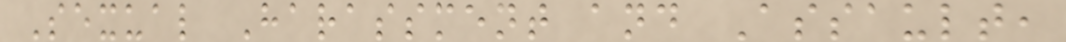Sexual Harassment and Assault,
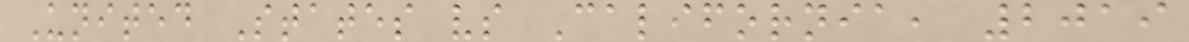United States vs California, 2019
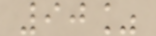90%
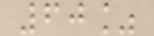60%
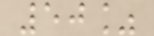50%
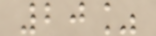20%
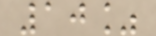10%
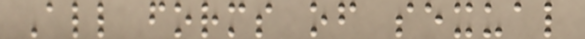All forms of sexual
